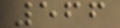566
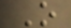O
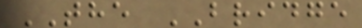THE BRIDGE
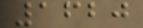1620
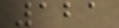121
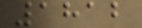1812
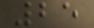25
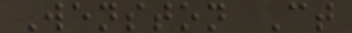Wenston Ct
